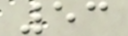53
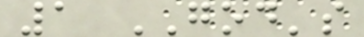1 GOD's
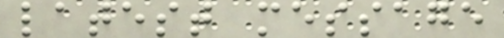latest message
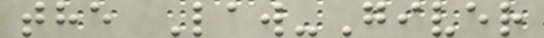the Law-Giver
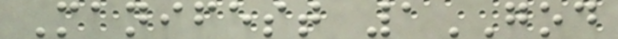Manifest 1GOD
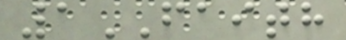1FAITH
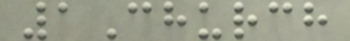1Church
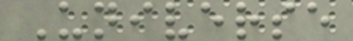Universe
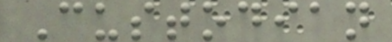Custodian
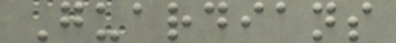Guardians
